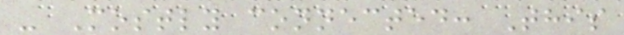- Mostly connected: This
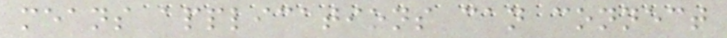means applications can connect
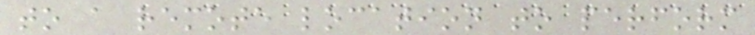to a remote location to perform
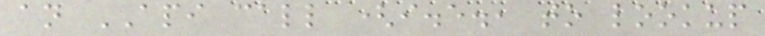an API call (i.e., to lookup
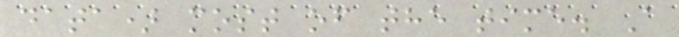data) most of the time. A
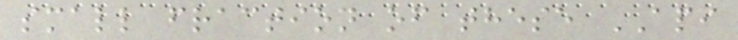small fraction of these API
